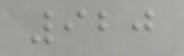920
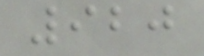920
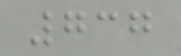737
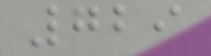729
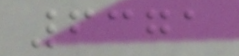6371
